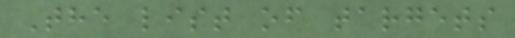The list of targets
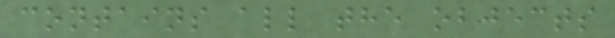contains all the objects
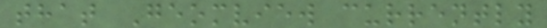that Geomview currently
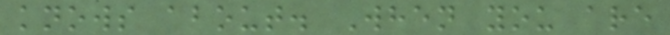knows about. When you are
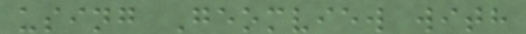using Geomview with
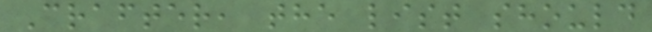Crafter, the list should
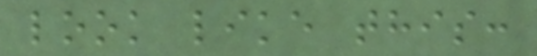look like this:
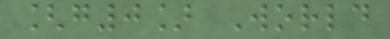[g0] World
